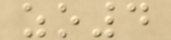zo4
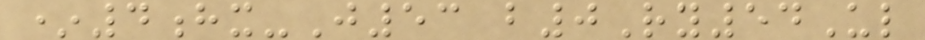*4hx-J53 b0Ry54Ul
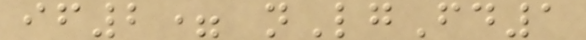if2= nLgFd1
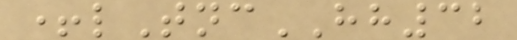+lTncHH32
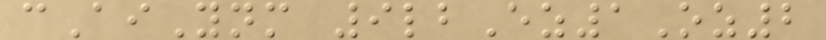cAiYnm 9lbEz1Oz2
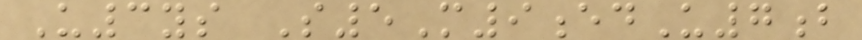U3ys S5M9edU7b
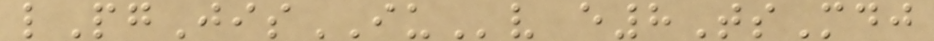lPgJisIUv e8TsMdj
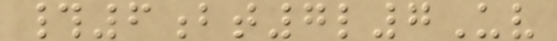#6bt7l7Uv
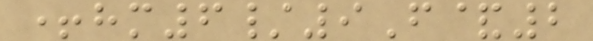+hm6/9F&2
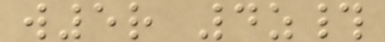w5r 4z#
